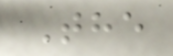The
